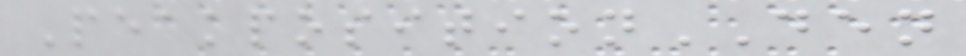PeakpositionDEN
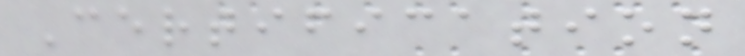Certification
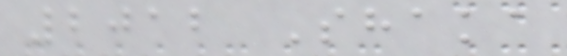2012 Shaka
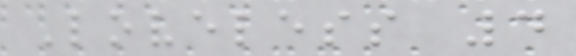Loveless 4
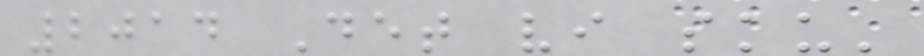2014 Det vi sku'
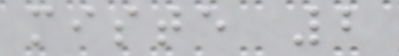miste 2
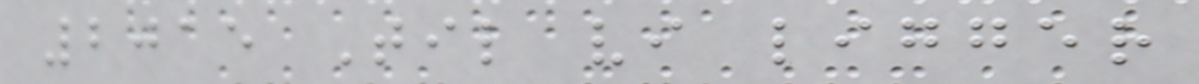2015 Til vi ligger
